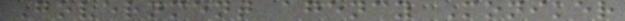Government agency Moniker
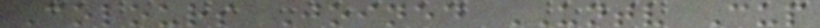Colours Joined UNTV Cup
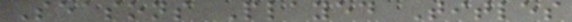Seasons Played Titles
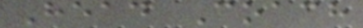Head Coach
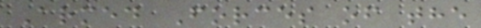Armed Forces of the
